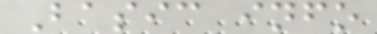Basic info
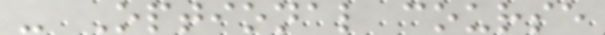- Optional course
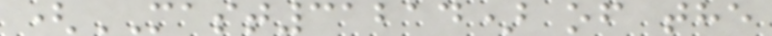(MAST31214) of the
